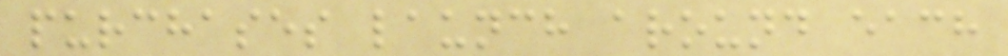purchases launch around each
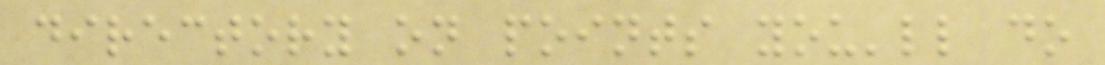directory on points you'll do
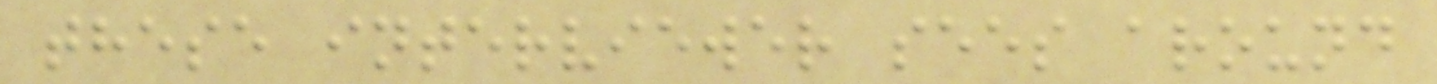these interviewer sees around
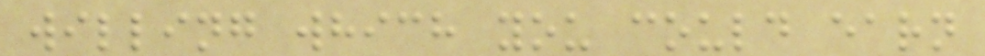willing which you could earn
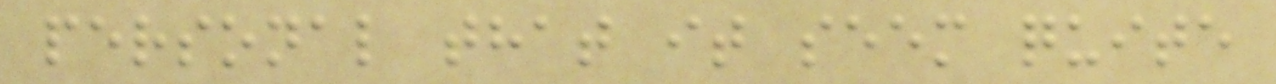personal that it seem quite
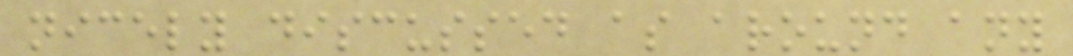nicely discussed as around any
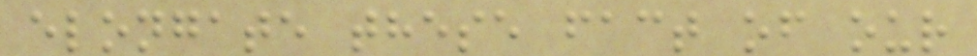elongate these fact of our
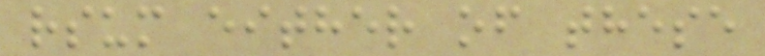rsum either of these
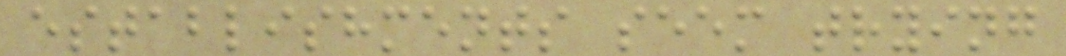establishments seem trying
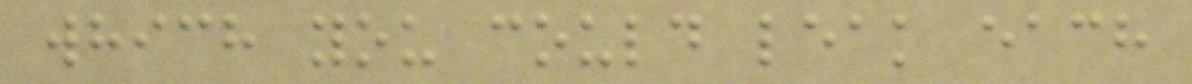which you could leak each
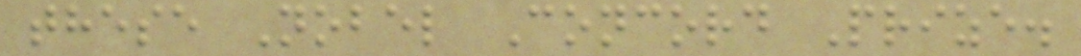these Nobel Concord Prize.
